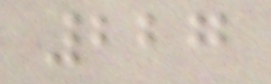227
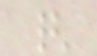{
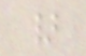}
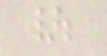};
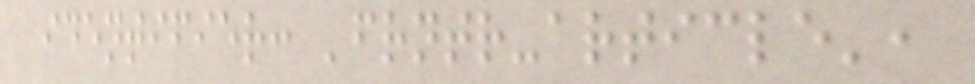identifier: 'frntr-article',
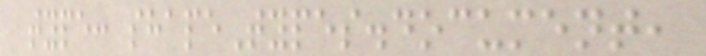type: shapeTypes.document,
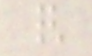{
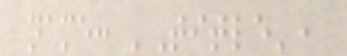name: 'Title',
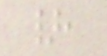},
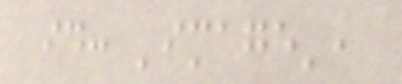id: 'image',
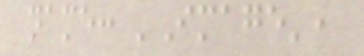name: 'Image',
